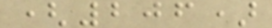(206)
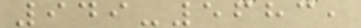949-5683,
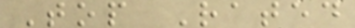Top Rated
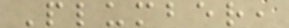Plumber,
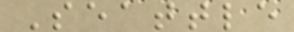Seattle
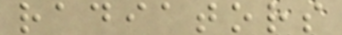radiators
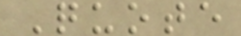Quote
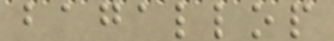bagallop
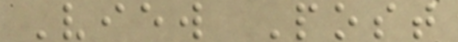View Post
